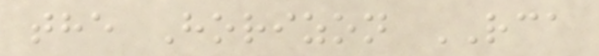the Horizon RCA
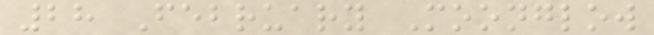28 February Moonglow
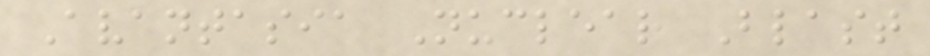Avantasia Nuclear Blast
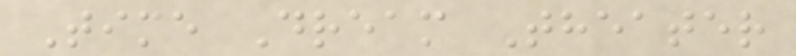Time Dream Theater
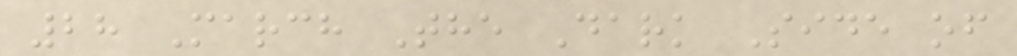28 March The Dark Side of
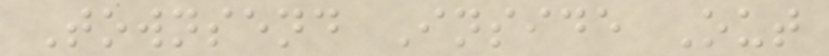Townsend Inside Out
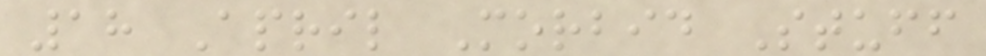18 April Morbid Stuff
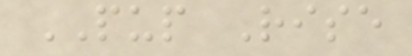PUP Rise
